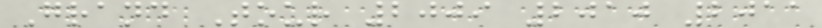Grand Tour 2009 2010 2011
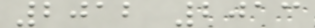2012 2013
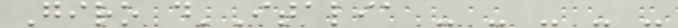Giro d'Italia - - - - -
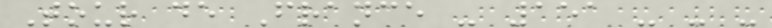Tour de France - 151 - - -
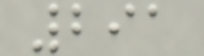291
